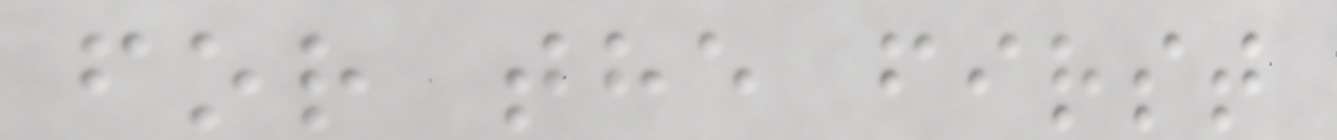for the first
